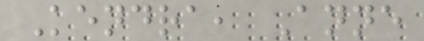Kendra, Anne
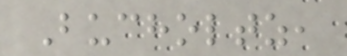Bucholtz,
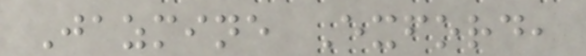Jazmine Exford,
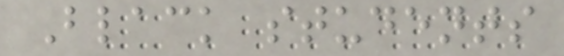Black students
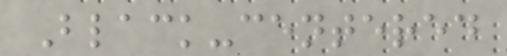Black-centered
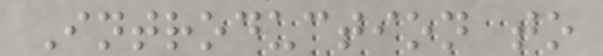Introduction to
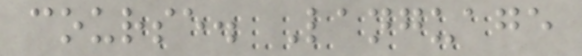course. Language
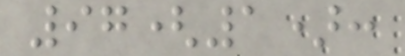97(1):
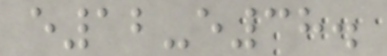e12-e38.
